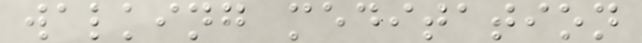walking meditation
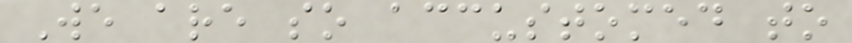We are so accustomed to
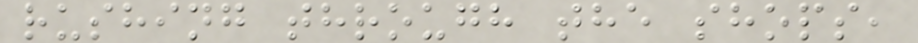rushing through the shops,
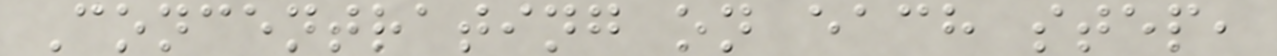Concentrating on each step,
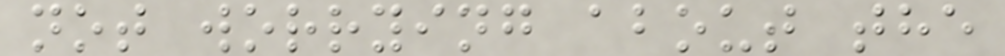not worrying about the
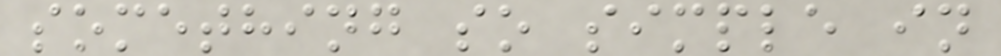something so simple in
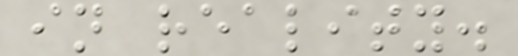in reality.
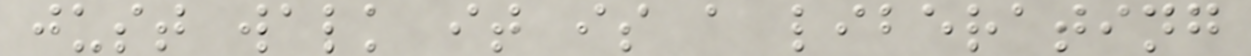just walk it is a liberating
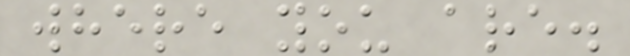where you are.
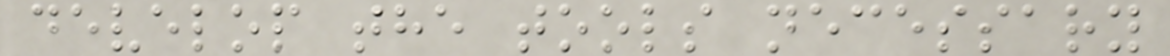develop the tools necessary
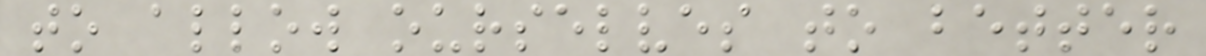to allow ourselves to better
